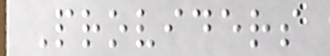Providers
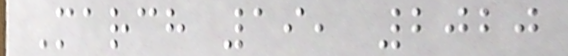March 19, 2020
